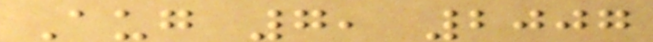Aug 7, 2007
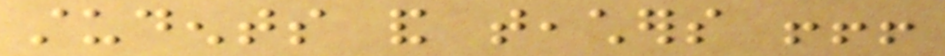students and teachers !!!
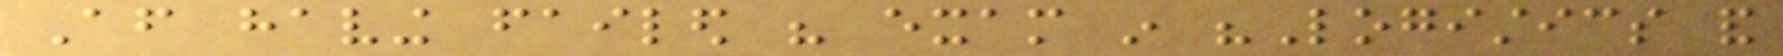After having failed his exam in "Logistics and
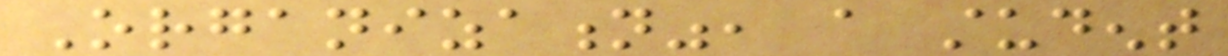Organization", a student
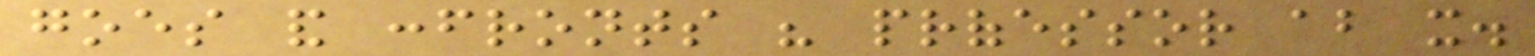goes and confronts his professor about it.
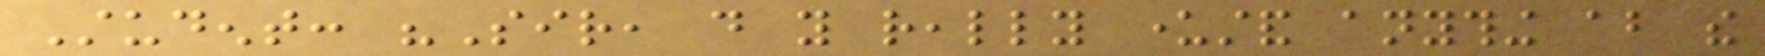Student: "Sir, do you really understand anything about the
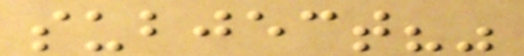subject?"
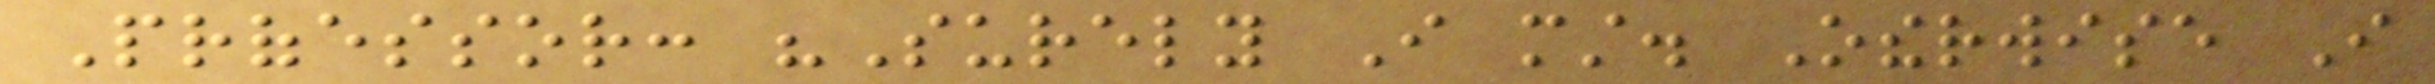Professor: "Surely I must. Otherwise I
